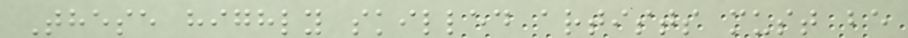These highly skilled artists must be
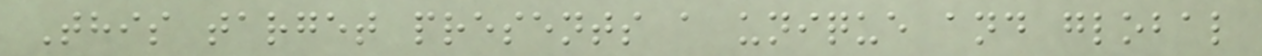This target presents a unique and global
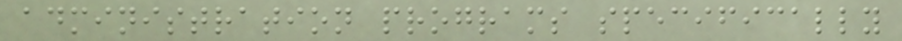administration programs specifically
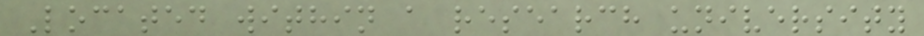Located within a research university
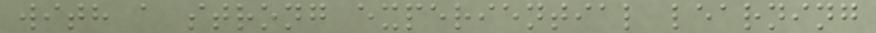with a strong experiential learning
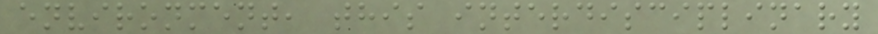environment, this interdisciplinary
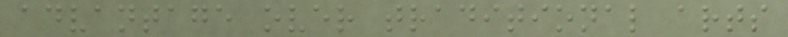advantage over traditional arts
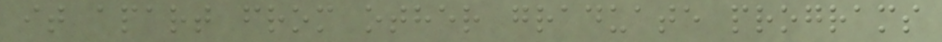it apart from other graduate programs
